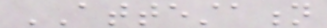ATTESTATION
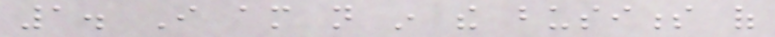1. I am not in the business of
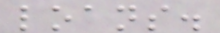loans.
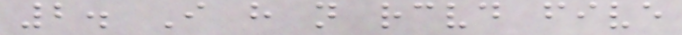2. I have not received five
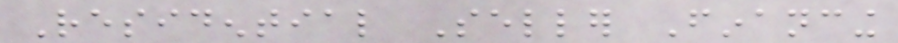Residential Seller Financing
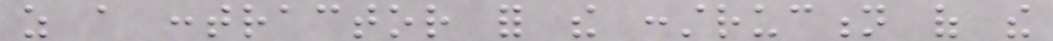as a contractor for the construction of the
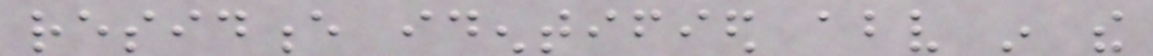residence identified above in the
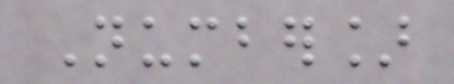Number]
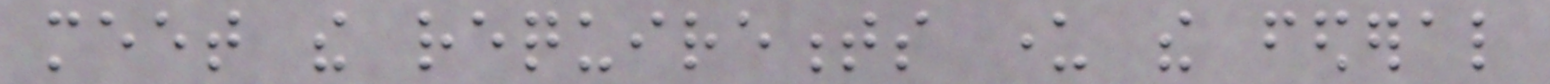meet the requirements under the federal
